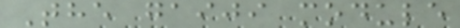The gaiji module
